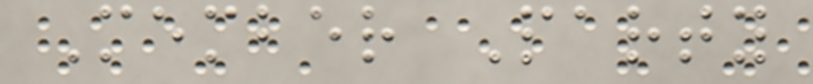Member Party
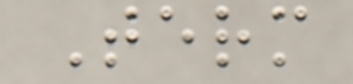Term
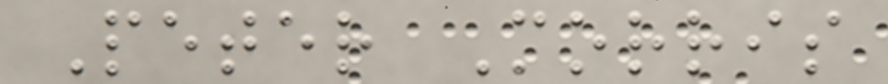Peter Morris
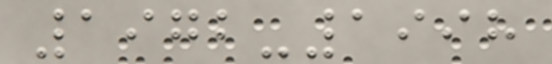1972-1998
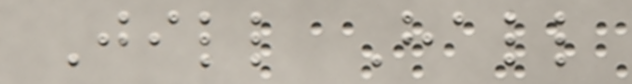Jill Hall
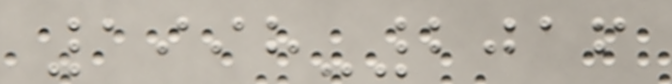1998-2016
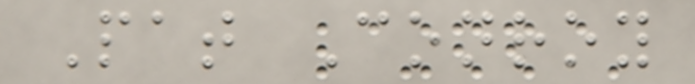Pat Conroy
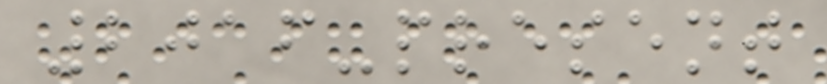2016-present
